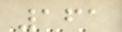161
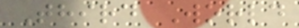Third World
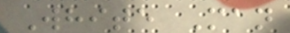White Man
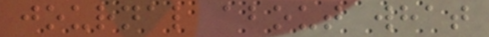journal about what
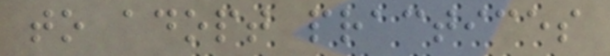to adopt practices
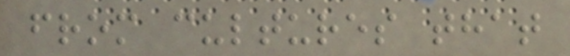from cultures that
